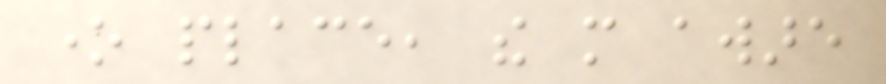one place, the more aware
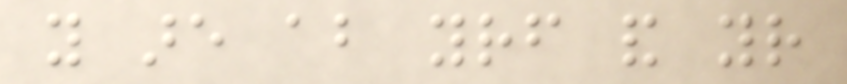you are about yourself and your
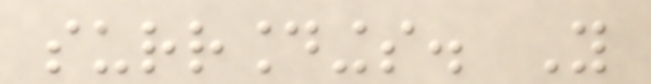surroundings. You
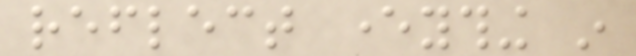reflect everything in
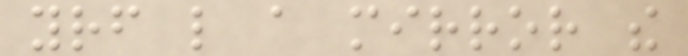yourself like a mirror the
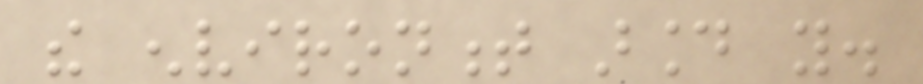the environment around you.
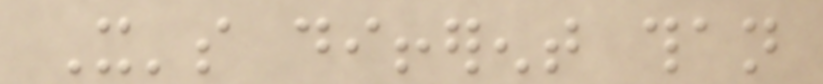It's different than
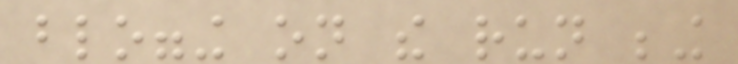blogging on the run being
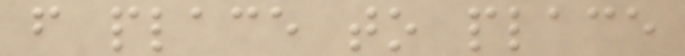from place to place
